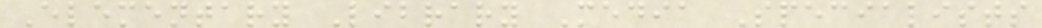Elementary Library Media Specialists
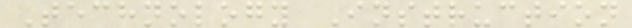Technology Instruction
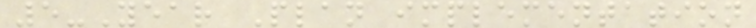5-Year Plan implementation
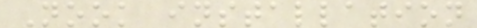Nook installation
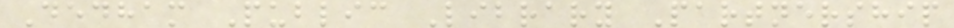Dedham Public Library Partnership
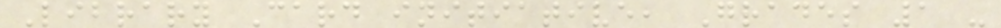Library Card initiative, Grades 1 -
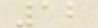12
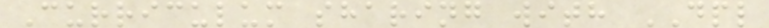Curriculum sharing with DPL
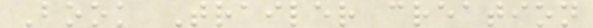Book Trailer creation
